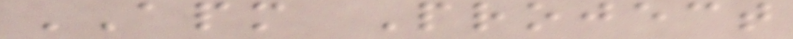APM Project
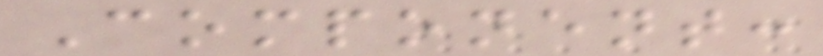Component:
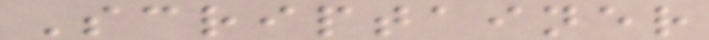Scriptainer
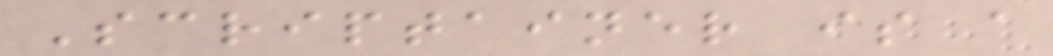Scriptainer is a
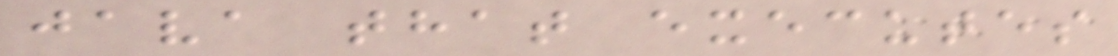java that executes
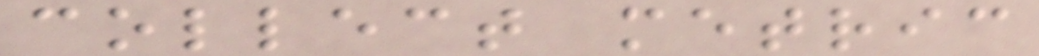collect metric
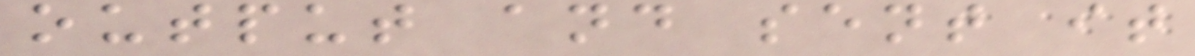output and sent it
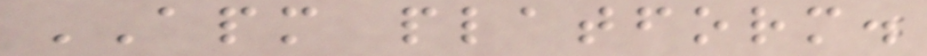APM platform.
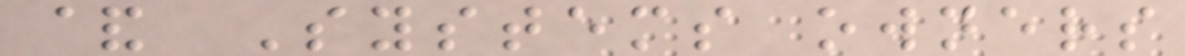& Systems owners
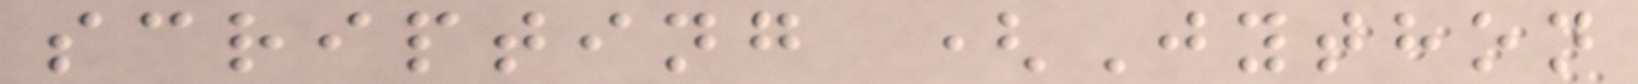scripting (Jython
